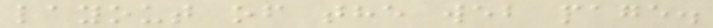layout of the web page.
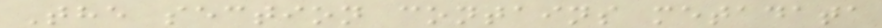The section contains metadata
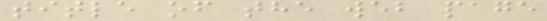title of the web page
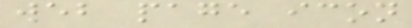web page icon
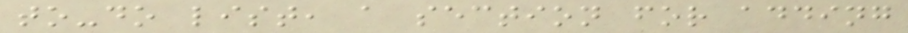to-do list, a section for adding
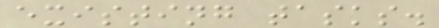existing tasks.
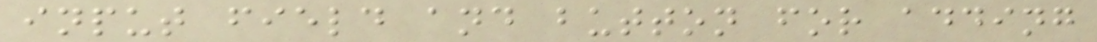input field and button for adding
